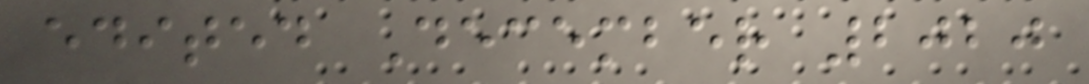edited December 2020
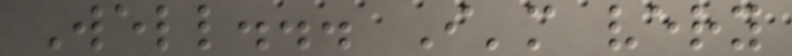Well... I'm very
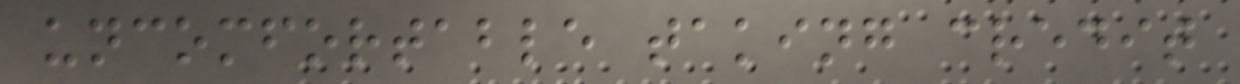uncomfortable taking credit
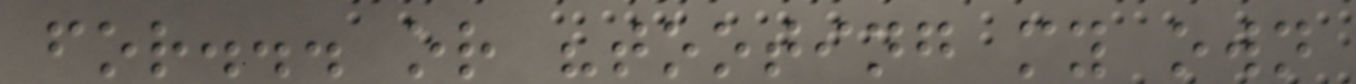for... or "tooting my own
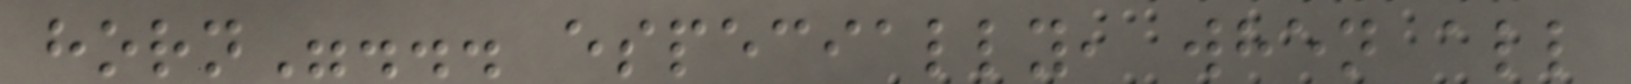horn"... especially, when all
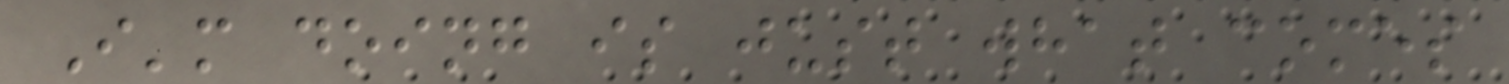I'm doing is just what comes
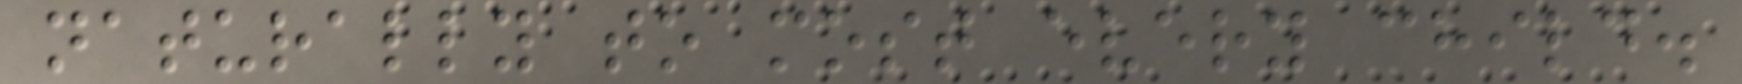naturally to most every child.
